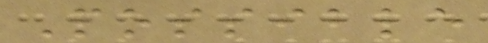Possible
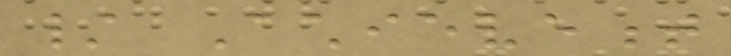/ Achievement
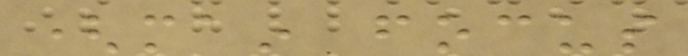(main focus
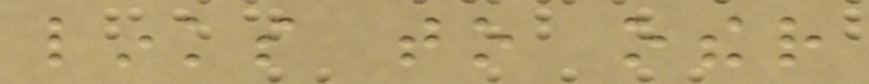links to other
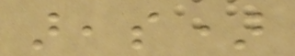areas)
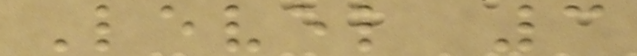Level 3
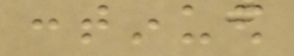continued
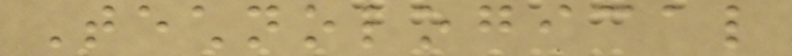Technological
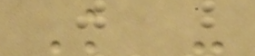Knowledge -
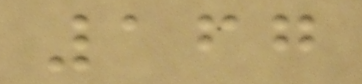167
